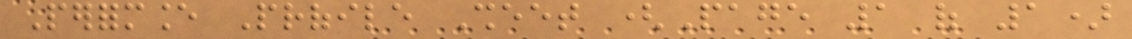Performance Profile Sheet (Page 1 of 1)
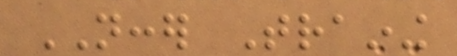NCCER Training
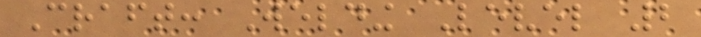Craft: Welding Level 2
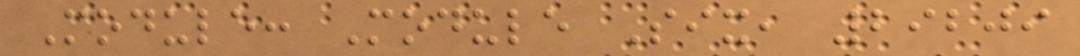Module: Module Six, 29209
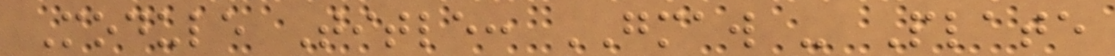Module Title: GMAW - Plate
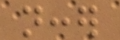nccer
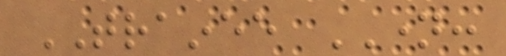TRAINEE NAME:
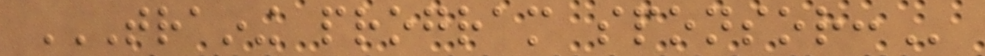TRAINING PROGRAM SPONSOR:
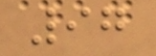97
